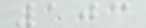103
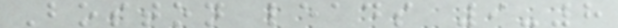Boston leads 9-8
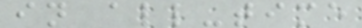in all-time
